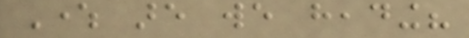Where are we heading?
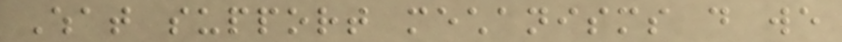What support mechanisms do we
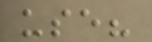use?
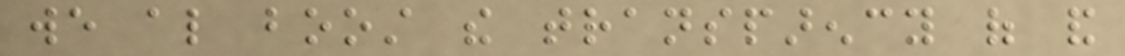we also boost the transparency of and
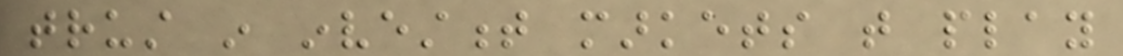trust in investment markets that play
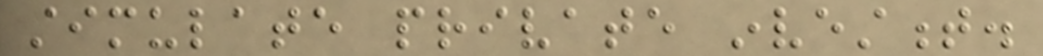stimulate private investment.
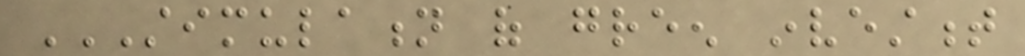STIMULATION OF GREEN INVESTMENT
